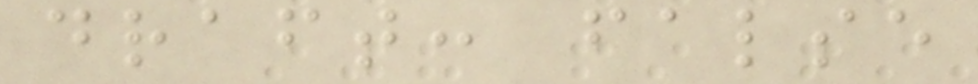draft: false
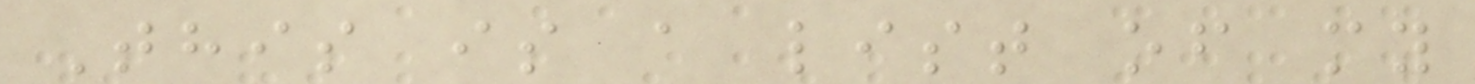This is a list of my
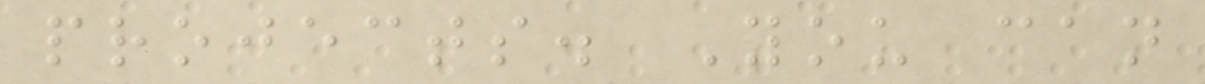projects. You can
